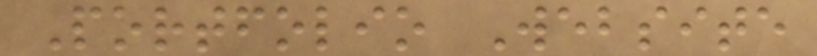Portfolio Website
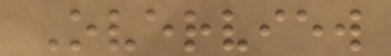Overview
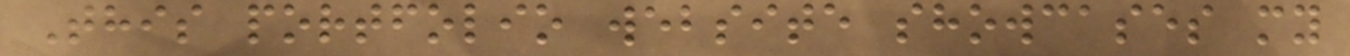This portfolio website showcases my
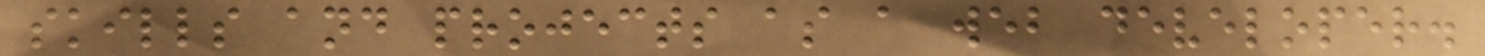skills and projects as a web developer.
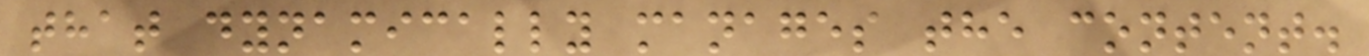that dynamically manages the content.
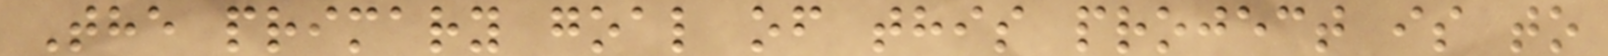The primary goal of this project is to
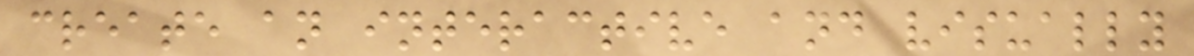create an interactive and visually
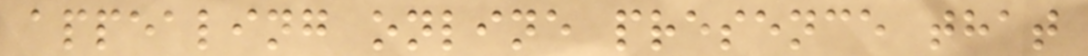appealing online presence that
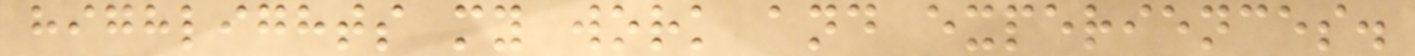highlights my work and experiences.
